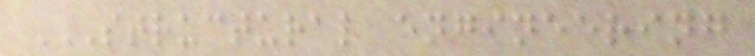STRUCTURAL ENGINEERING
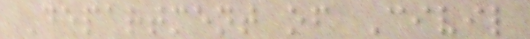Department of Civil
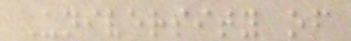University of
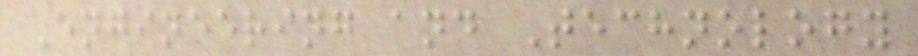Engineering and Technology
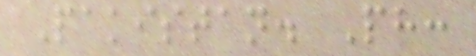Pakistan. Ph:
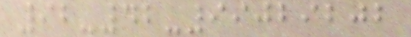92-42-99029202
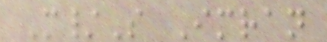M/S Imran
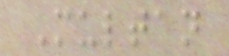Multan
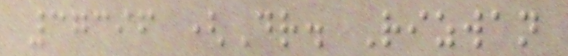37396 (Dr. Rizwan
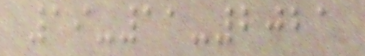19-11-2021
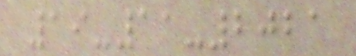19-11-2021
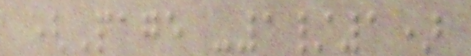(Page -1/1)
